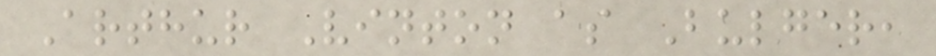Arthur Vinton as Bulger,
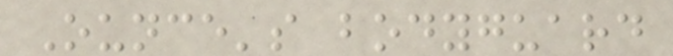Ounce's bodyguard
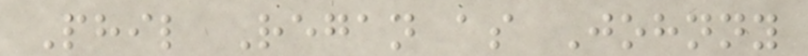Phil Regan as Johnny
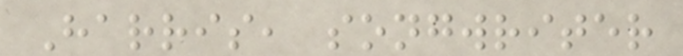Harris, songwriter
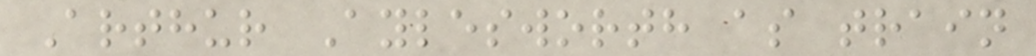Arthur Aylesworth as train
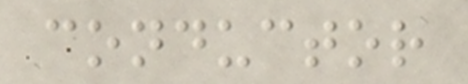conductor
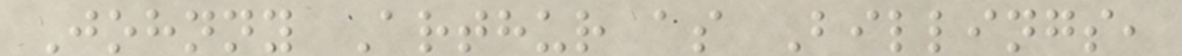Johnny Arthur as Billings,
